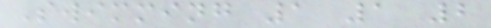Swimming 1 1 2
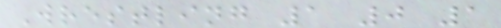Wrestling 1 0 1
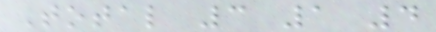Total 3 1 4
